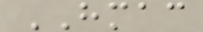HMAC
